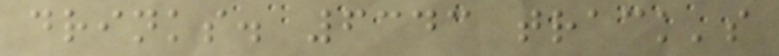drinks. 6343 track's
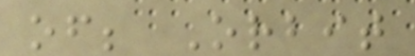of; Orbit
